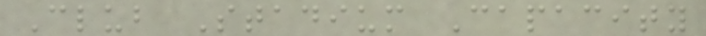Club Stadium Capacity
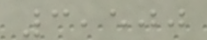3,500
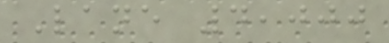Lane 4,000
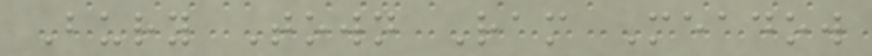Bury Town Ram Meadow
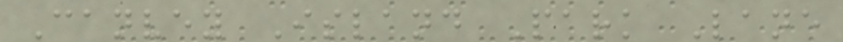Canvey Island Park Lane
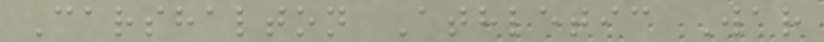Carshalton Athletic War
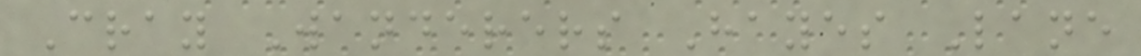Cray Wanderers Hayes Lane
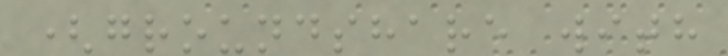(groundshare with
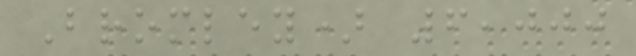Bromley) 6,000
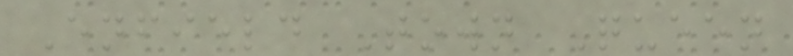Enfield Town Queen
